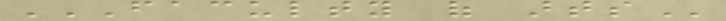FACULTY OF ARTS
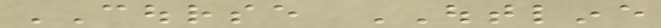COURSE OUTLINE
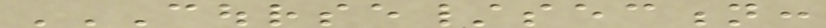COURSE/SECTION:
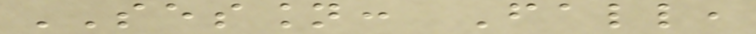SESSION: Fall,
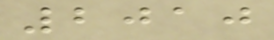2010
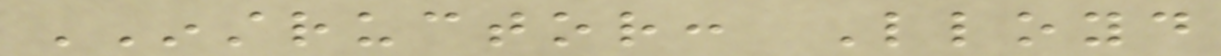INSTRUCTOR: Lloyd
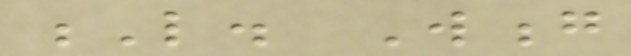L. Wong
